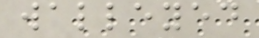walleyed
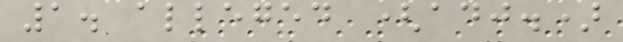1. alleged (adj.)
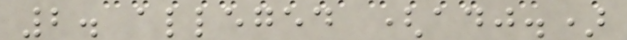2. alleged (adj.)
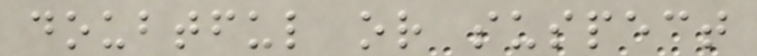doubtful or suspect
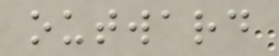outward
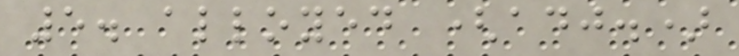5. alloyed (adj.)
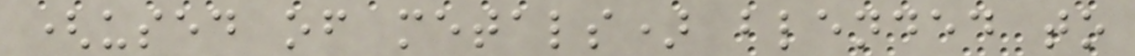(used of metals) blended to
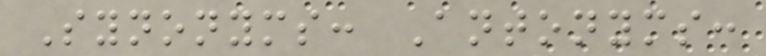Synonyms: Antonyms:
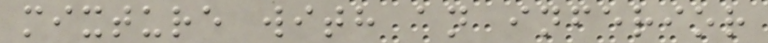mixture with an inferior
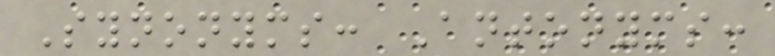Synonyms: Antonyms:
